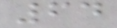64
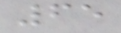65
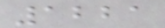1221
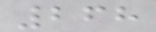268
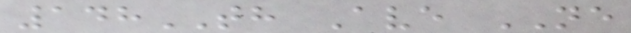148TH Ave NE
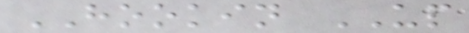HOOKIN UP
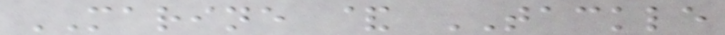MARINE & TACKLE
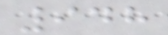948
